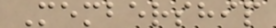Membership
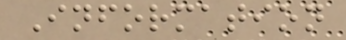Information
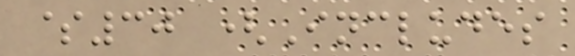$30 (Includes
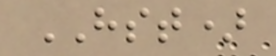HST)
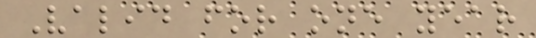Valid for one year
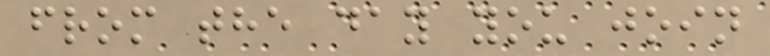from the day you join
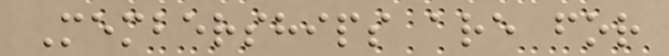Memberships are for
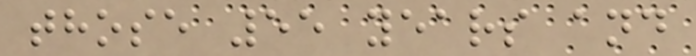those 55 years and
